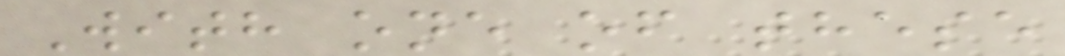With one of these
